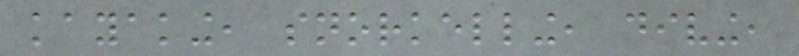kayaking, snorkelling, diving,
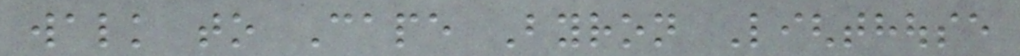walk to Cape Byron Lighthouse
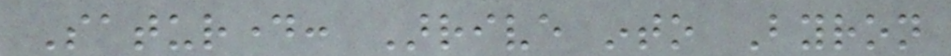Saturday: Arrive into Byron
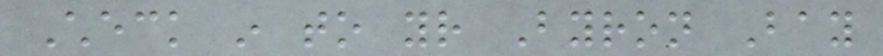Check in to your Byron Bay
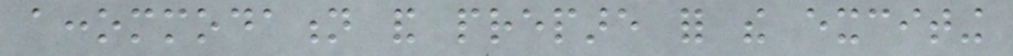accommodation and prepare for the exciting
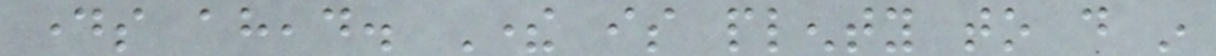days ahead. There is plenty to do in
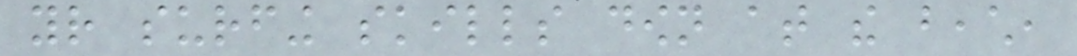your surfing skills down at the beach,
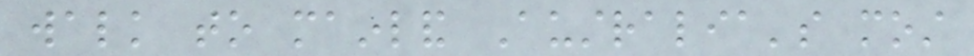walk to mainland Australia's most
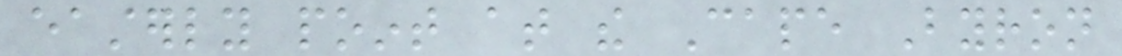easterly point at the Cape Byron
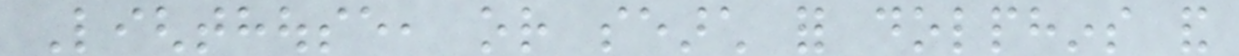Lighthouse, or search for dolphins and
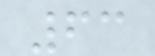63
